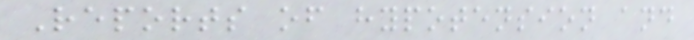Reports of hypotension and
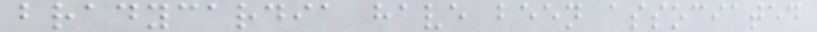bradycardia have been associated
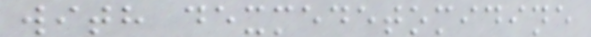with dexmedetomidine
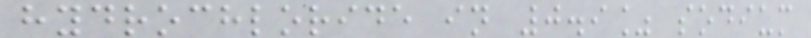hydrochloride in 0.9% sodium
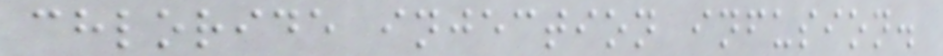chloride injection infusion.
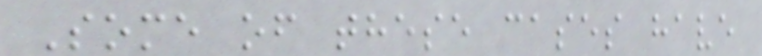Some of these cases have
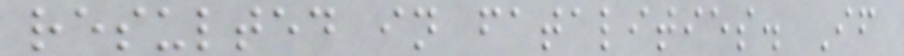resulted in fatalities. If
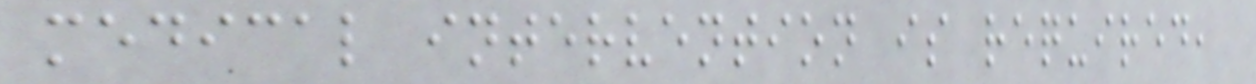medical intervention is required,
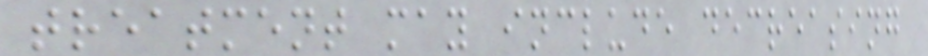treatment may include decreasing
